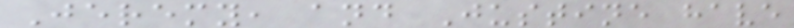Jeremy, and Justine have
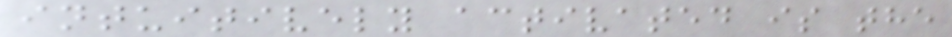intuitively activated is the
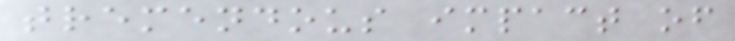tremendous impact of
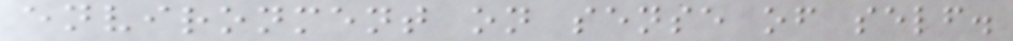environment on sense of self.
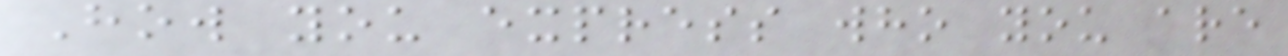How you express who you are
